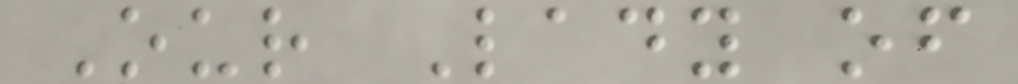Our Lady of
